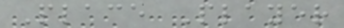Place Player
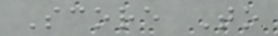Score To
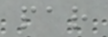par
